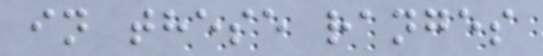in these ranges
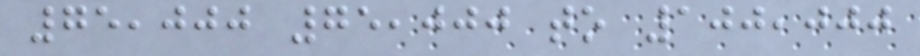75,000 75,000 to 100,000
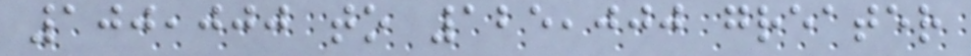100,000 to 125,000 greater
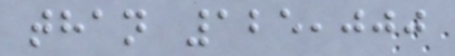than 125,000
